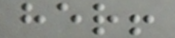her!
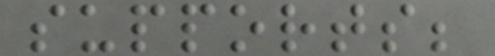supports;
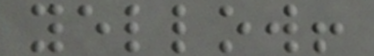yellow!
